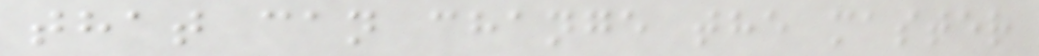that can change the master
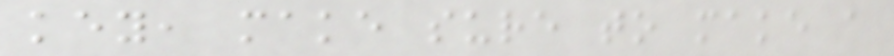key, make sure to make a
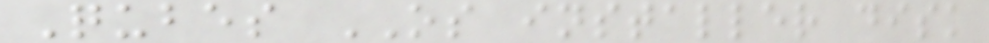Qubes OS installer disk
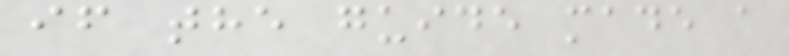if the guide made a
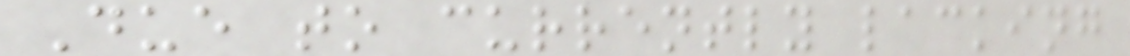Due to currently lacking
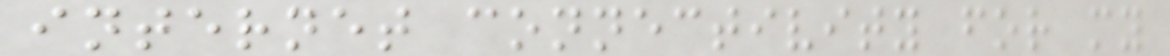internet connectivity for my
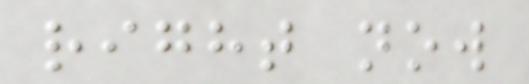right now
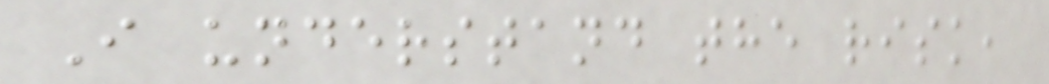I understand the risk,
